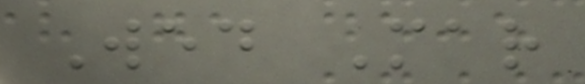Wed Mar
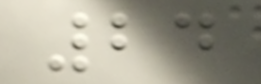24
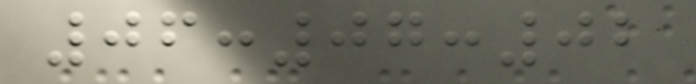06:07:02
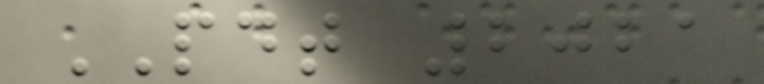PDT 2021
